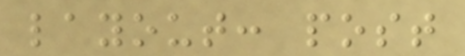layout: post
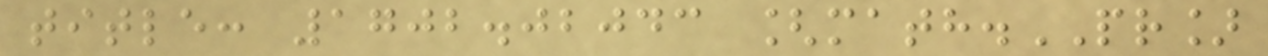title: 1702.02043 [math.PR]
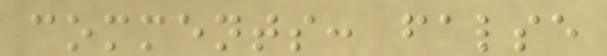comments: false
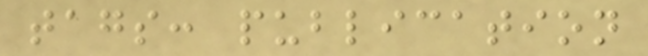tags: publication
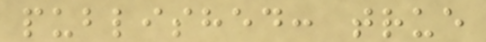published: true
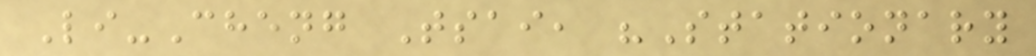Li-Cheng Tsai, "Stationary
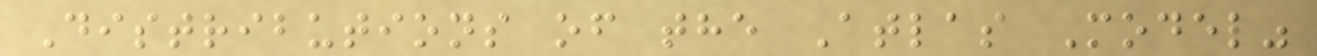Distributions of the Atlas Model"
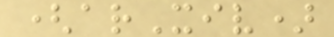(arXiv)
